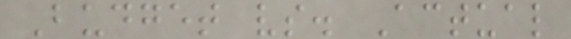Budget vs. Actual
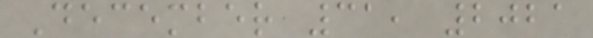December 31, 2021
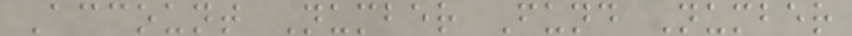Account Number Fund Number
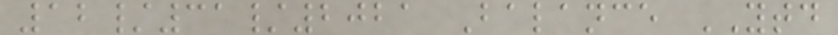12/31/2021 Balance YTD
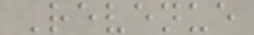Revenue
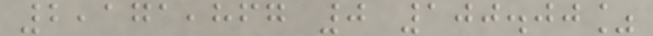2,171,867 0 100.00%
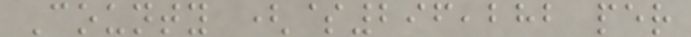County ($296,282 per
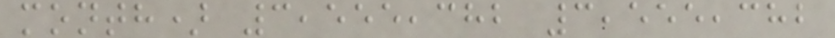month) 3,555,382 3,555,382
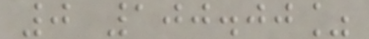0 100.00%
